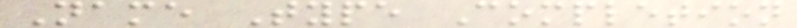Name Type Completion
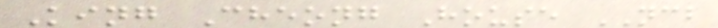King Cheong House NCB
